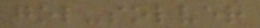gol-solver
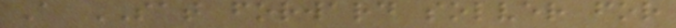A SAT forward solver for
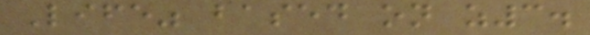Life" based on z3.
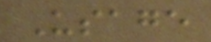Usage
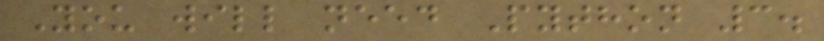You will need Python 3.
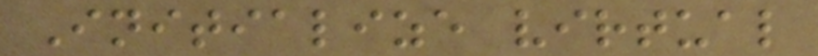Initialize virtual
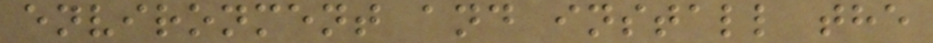environment and install the
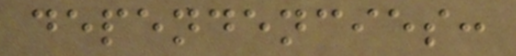dependencies:
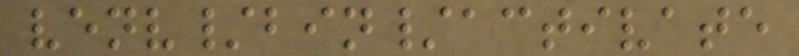venv/bin/activate
